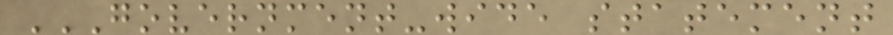GOVERNMENT-WIDE STATEMENT
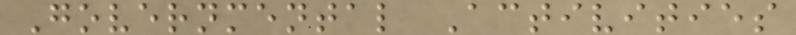Governmental Activities
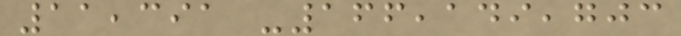11,391 -166,149,703
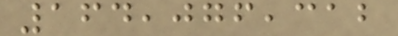164,076,312
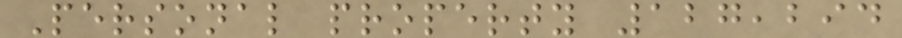Personal property 127,294
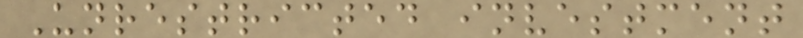Unrestricted investment
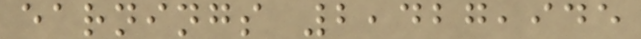earnings 2,427,945
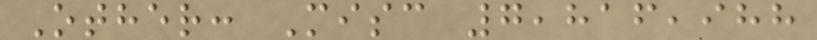Other: Misc 7,816,988
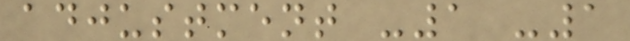adjustment -1 -1
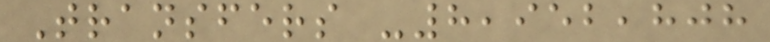Transfers -8,952,808
